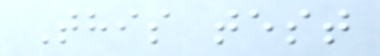This test
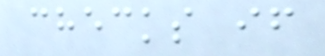checks if
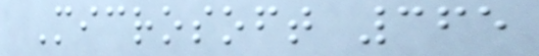Microsoft 365
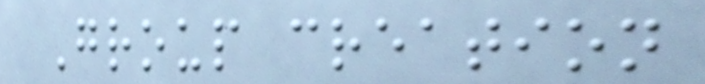Group creation
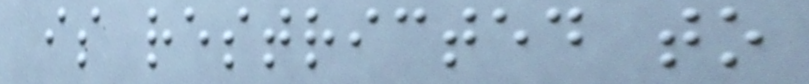is restricted to
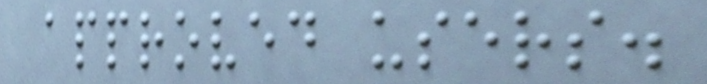approved users.
